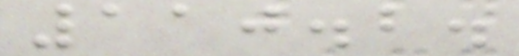110.2.
